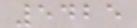5425
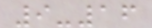9-16
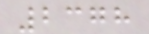2378
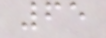65
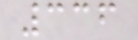336
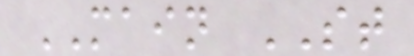MAIN ST
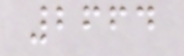2664
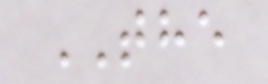THE
